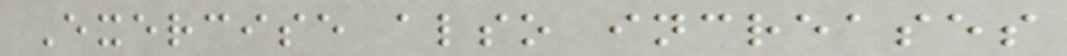Exercise also increases
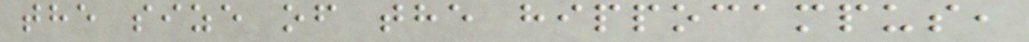the size of the hippocampus,
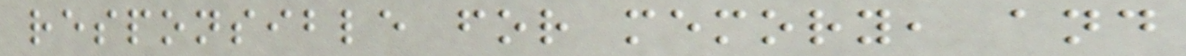responsible for memory, and
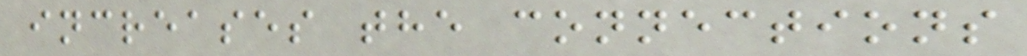increases the connections
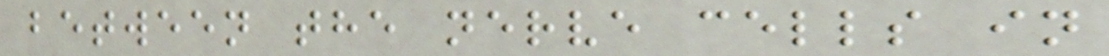between the nerve cells in
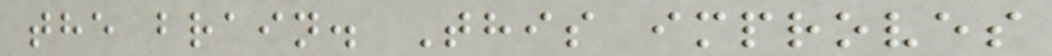the brain. This improves
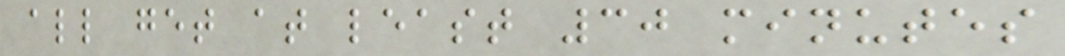all get at least 30 minutes
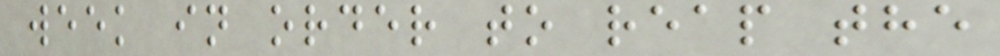week in order to reap the
